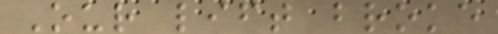Our lift broke
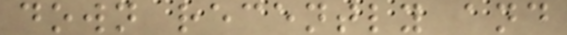down recently and
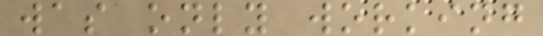was only working
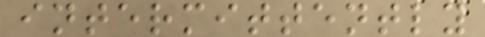intermittently
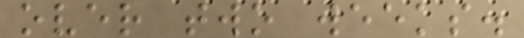over two weeks.
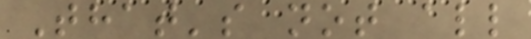That's not all
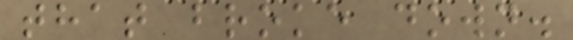that broke down.
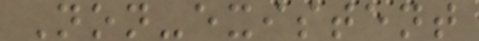Non-existent
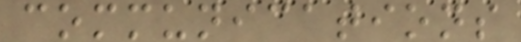communications
